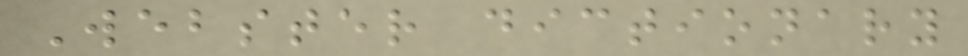Webster dictionary
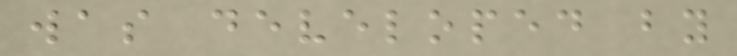was developed by
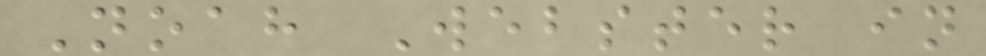Noah Webster in
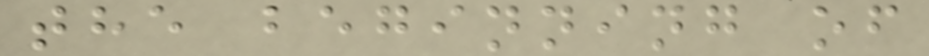the beginning of
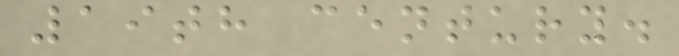19th century.
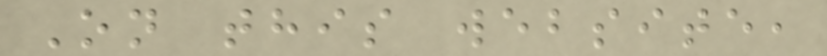On this website,
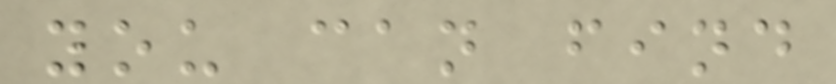you can find
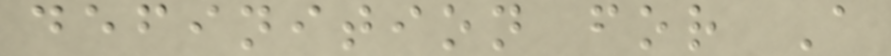definition for A
